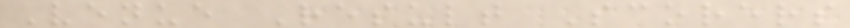Venue Result Scorers
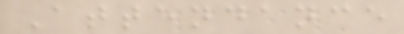Attendance
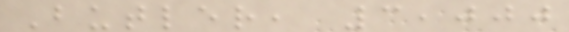Butler, 3,000
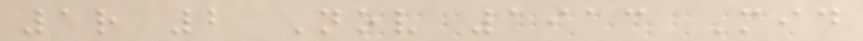1r 2 Nov 1913 Mid
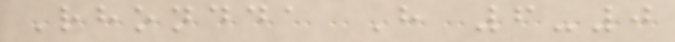Rhondda H 6-0
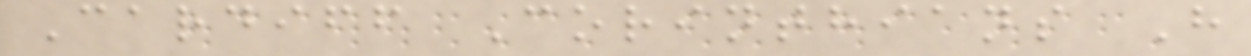Cardiff Corinthians H
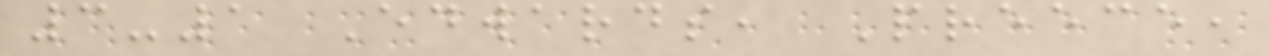3-1 Edwards, Preece,
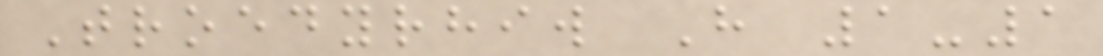Troedyrhiw H 1-1
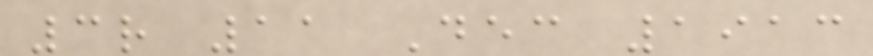3r 11 Dec 1913
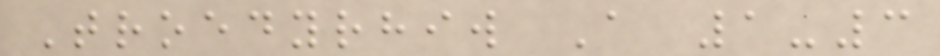Troedyrhiw A 1-3
